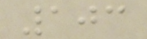103
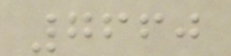7660
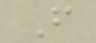F
